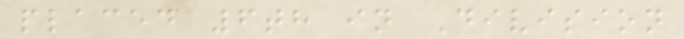placed 6th in Division
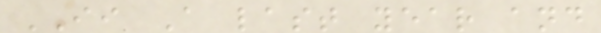II A last year and
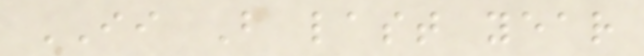II B last year
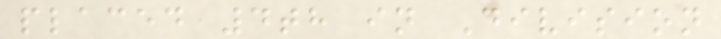placed 4th in Division
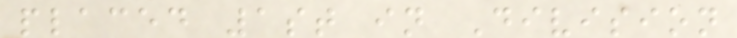placed 1st in Division
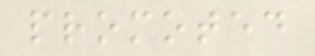promoted
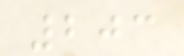203
